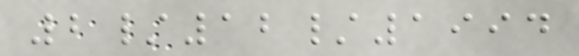2/12/1994
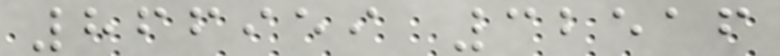866959 32516
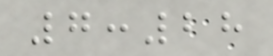7:28
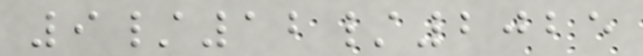9/12/2025
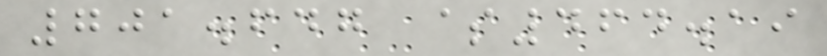701.647 $464.19
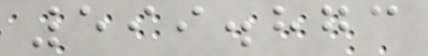599.873
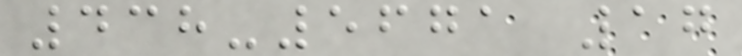438-5671 17
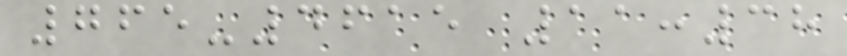765-4615 11:38
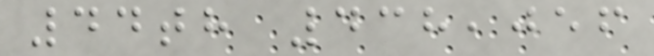44th 438,056
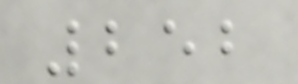252
